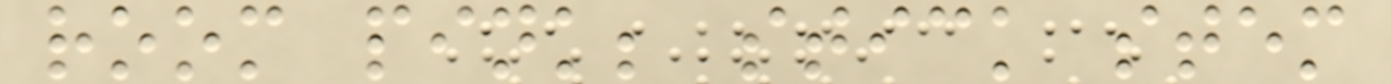room pink; stick stem
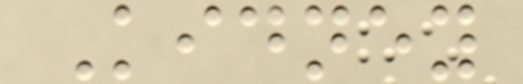Kidney
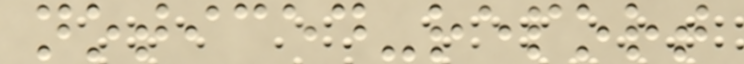noticed-report
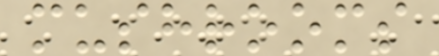mushrooms
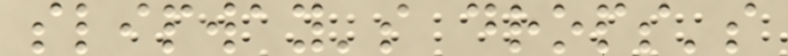slipway's drops's
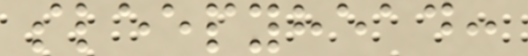sleepyhead:
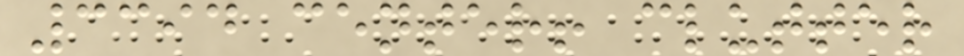3394 center! clutter
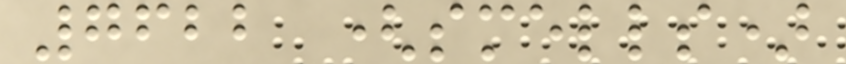7622 (smells)
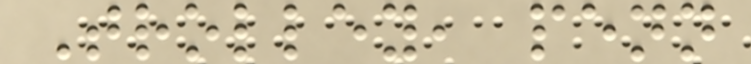Trolley, penn
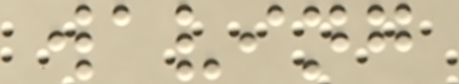waving
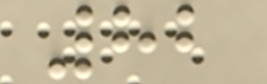82
